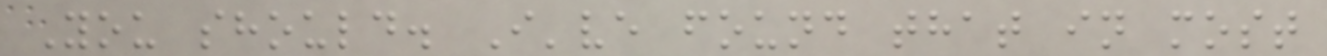You should. I've found that in most
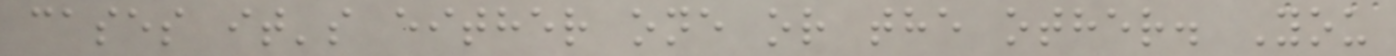cases it's either one or the other. You
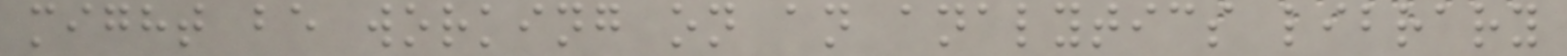might be working on an analytics library
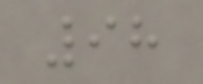98
